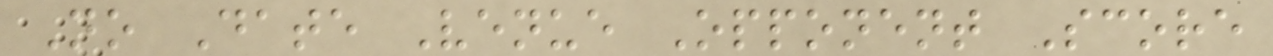No Date Venue Opponent Score
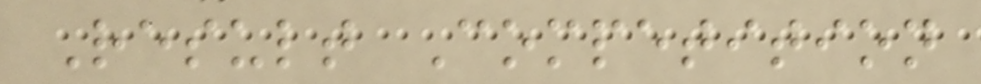Result Competition
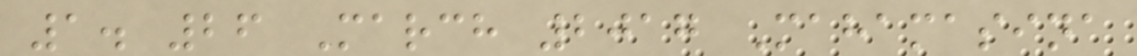1. 26 March 2017 Mahamasina
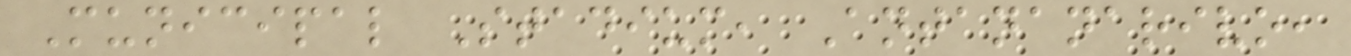Municipal Stadium, Antananarivo,
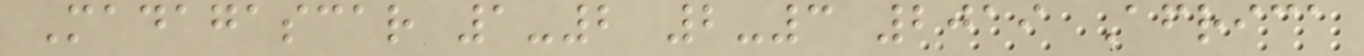Madagascar 1-2 2-3 2019 Africa
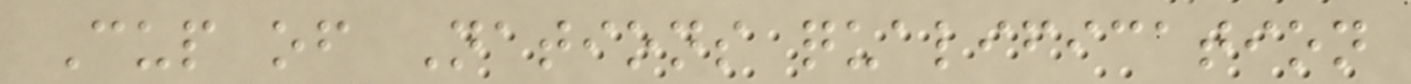Cup of Nations qualification
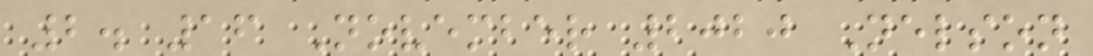2. 16 November 2020 Nelson
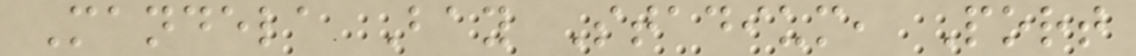Mandela Bay Stadium, Port
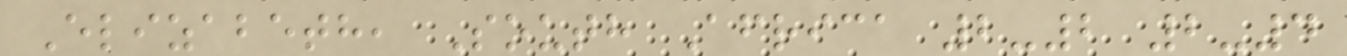Elizabeth, South Africa 2-2 2-4
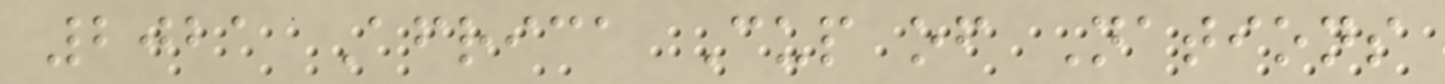2021 Africa Cup of Nations
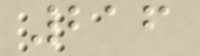216
